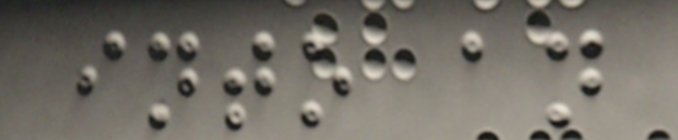into an
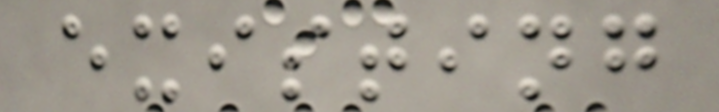existing
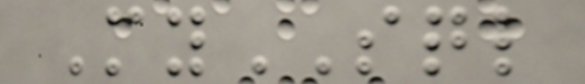MySQL
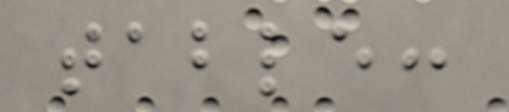table:
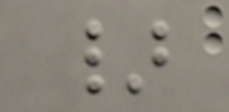}
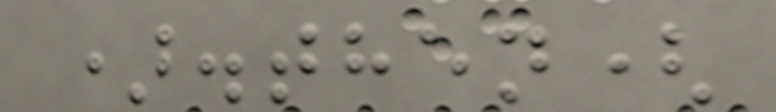).then(
